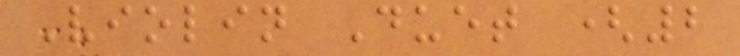Violin Duet (2
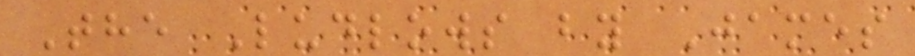The Ludlows by James
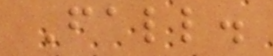Fall.
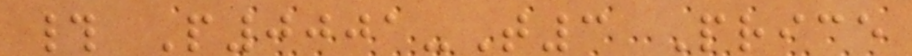# P0001-T3 Price
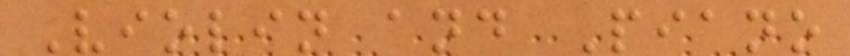Violin and Piano
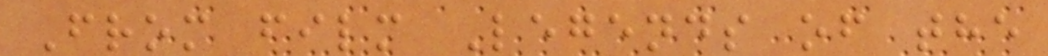From film Legends of the
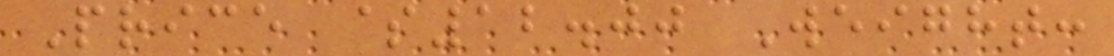Price $12.00 Weight:
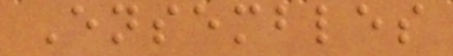Ensembles
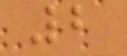2
